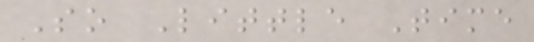So Little Time
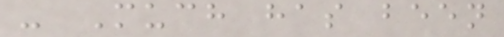- Much has been
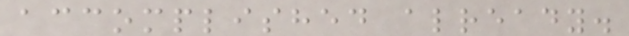accomplished already.
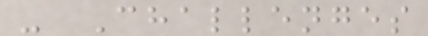- Challenges
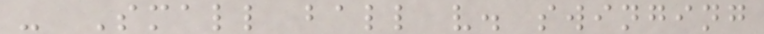- Small ball v. swinging
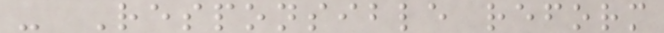- Responsible reform
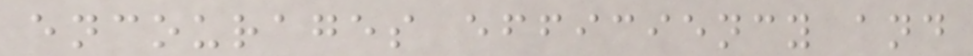encourages efficiency and
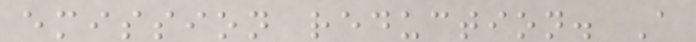emission reduction. A
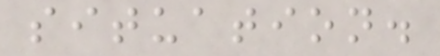situation.
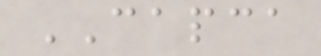CAPCA
